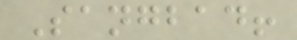Sangbad!
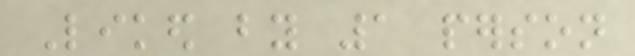Liked by 1 person
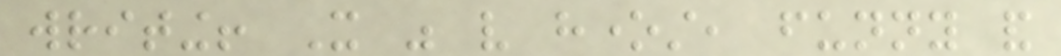writing! It was very honest, funny and
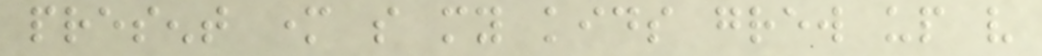present mother so my kids grew up very
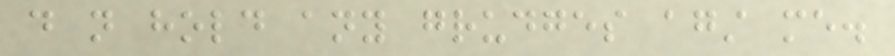do not hold any grudges against me.
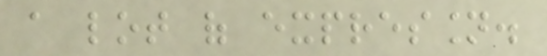a lot of expression.
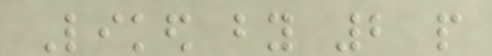Liked by 2 people
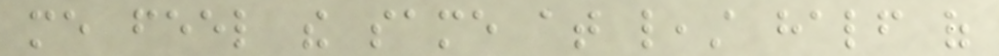me feel the same at least half of
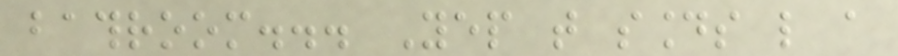bathroom... Yep that sounds like a
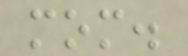mom.
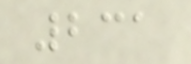231
